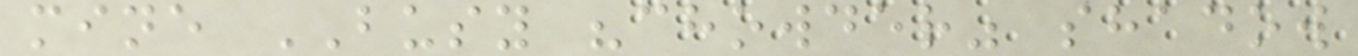mine BUSY "chowder" shadow
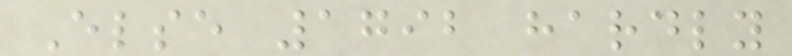Else 1792 hardly
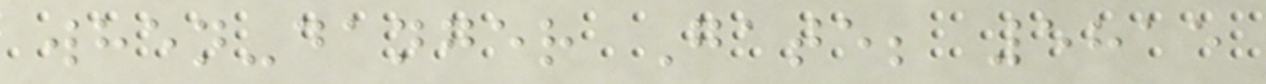when-danger Gate; 5815
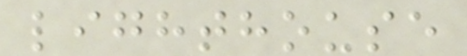lighthouse
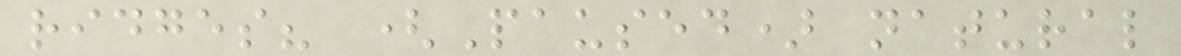ridges? (Paused) natural
